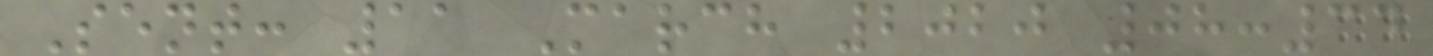Sent: 11 March 2020 08:34
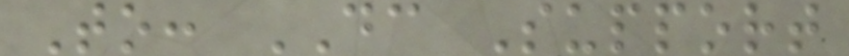To: DC Support
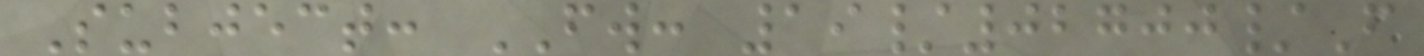Subject: FW: 19/02700/F
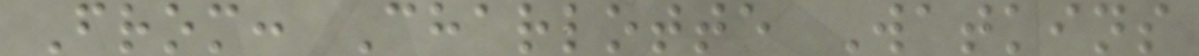From: Charlotte Watkins
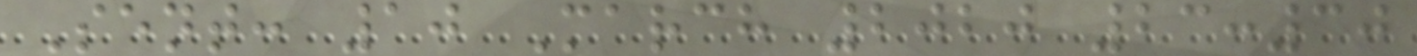Sent: 10 March 2020 23:30
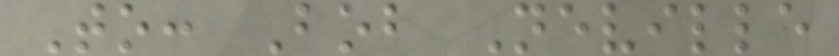To: Bob Neville
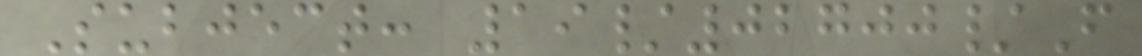Subject: 19/02700/F
